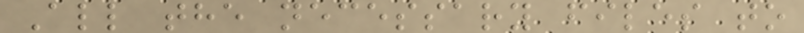All the necessary files to
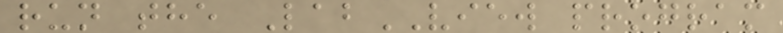run the LabVIEW program
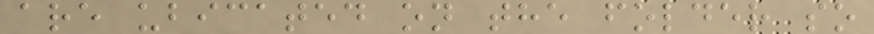are ubicated on the folder so
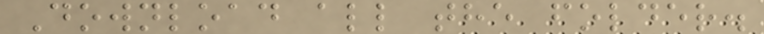Download all the folder.
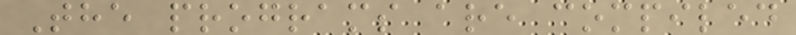The programs are compiled
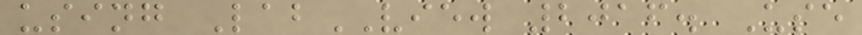using LabVIEW 2016. Use
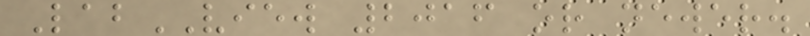LabVIEW 2016 or newer.
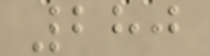280
